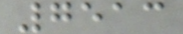7513
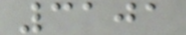3101
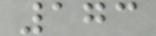173
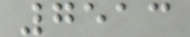7513
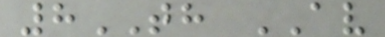8TH AV
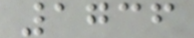1736
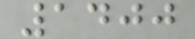1400
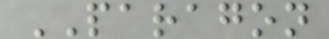PARAGON
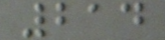214
